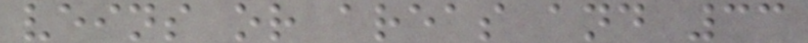veins or areas and 33
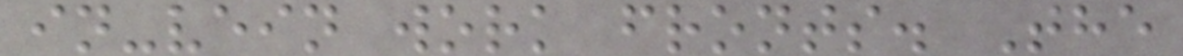in-vein work fronts. The
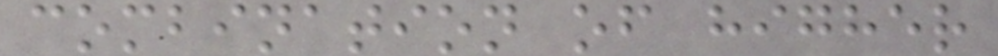combination of higher
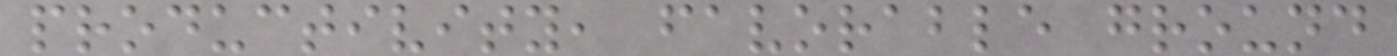productivity, favorable ground
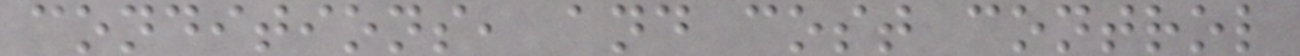conditions, and cost control
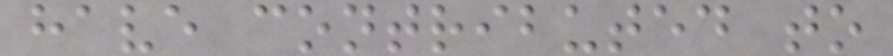have contributed to
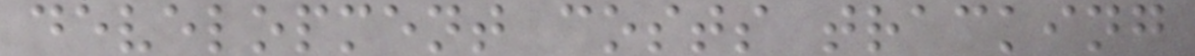development costs tracking
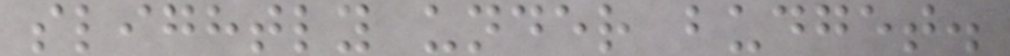slightly under budget.
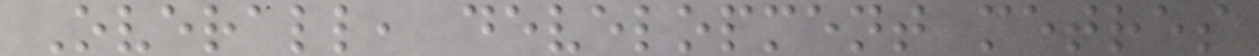Overall, development metres
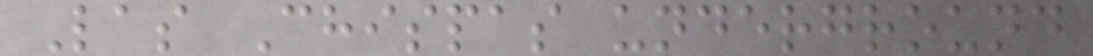Las Chispas underground
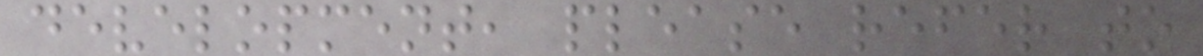development, please refer to
